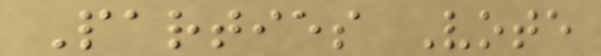Parties Vote
